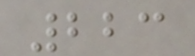223
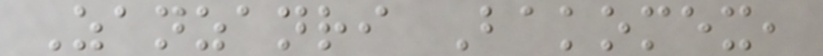Zanzanri Bakomex,
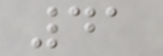41
